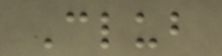Club
